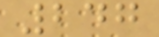247
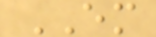EM
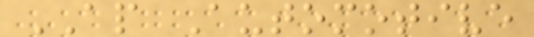AP Automotive
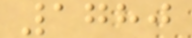1780
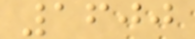1600
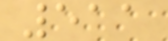511
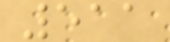511
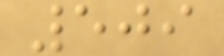509
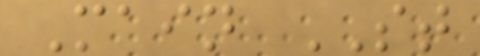Main ST
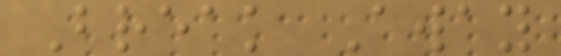Break Away
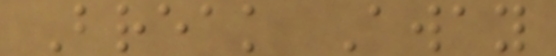Break Away
